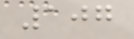107
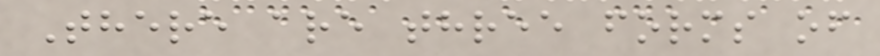There are three forms of
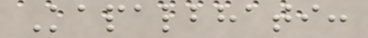Kapalbhati:
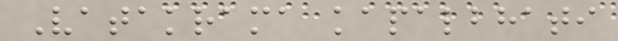Vatakrama kapalbhati
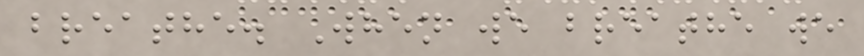breathe. When we breathe we
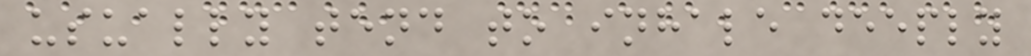usually tend to inhale deeply
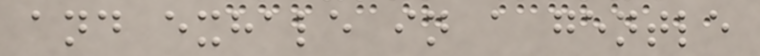and exhale in a gentle
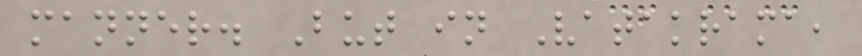manner. But in Vatakrama,
